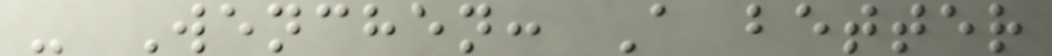- Wenchen: A better
